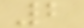2
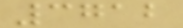3712
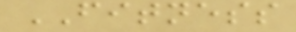FITNESS
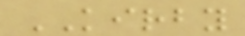KIRBY
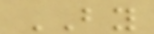BY
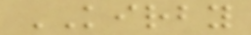KIRBY
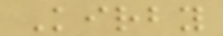Kirby
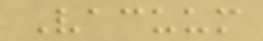Vacuum
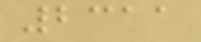2311
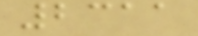2311
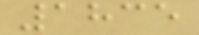1835
